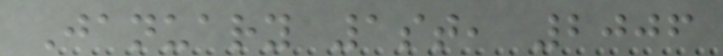January 1st, 2006
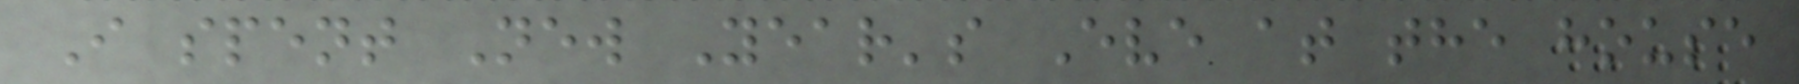I spent New Year's Eve at the house
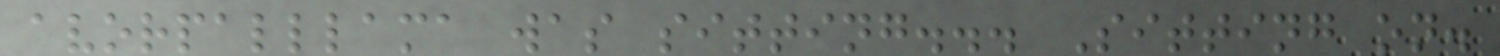avorpalllama was sitting... Sitting on.
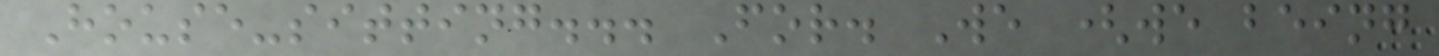House-sitting... For. We (we being
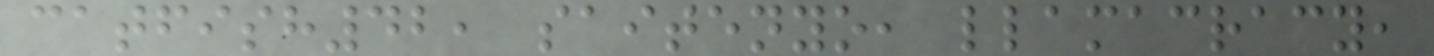catfish42, saitenyo, llamacracy,
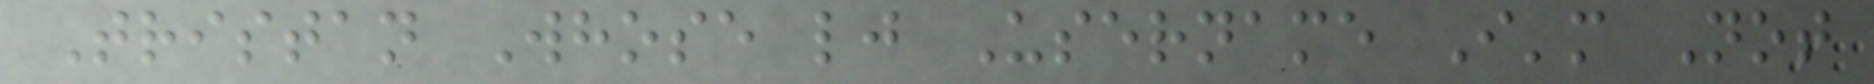Tristan Whose lj Username I'm Not
